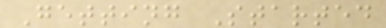Getting Started
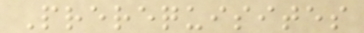Prerequisites
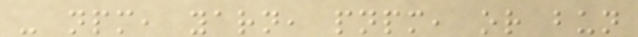- npm, yarn, pnpm, or bun
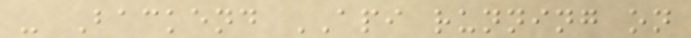- Backend API running on
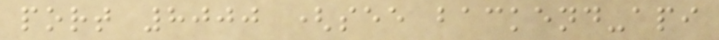port 8000 (see backend-api
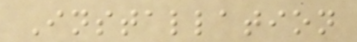Installation
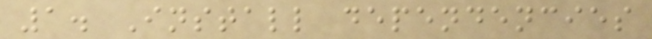1. Install dependencies
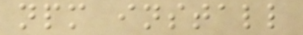npm install
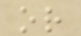or
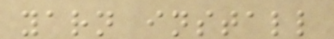yarn install
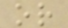or
